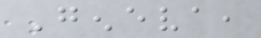Geneva,
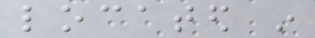located in
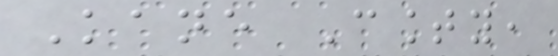Kane County,
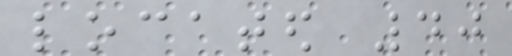located 40
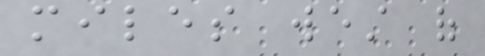miles west of
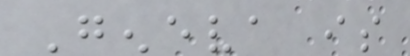Geneva is
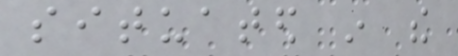situated in the
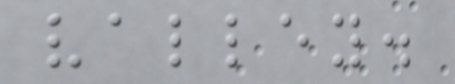valley.
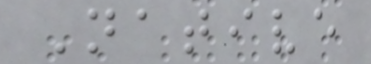Native
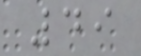49
